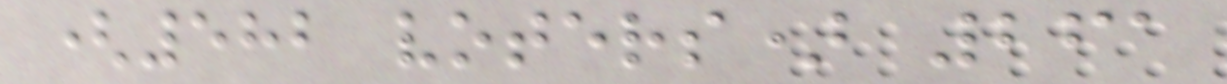(582 voters) 261
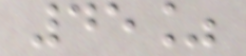45%
